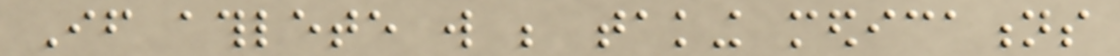If athlete will be taking medications
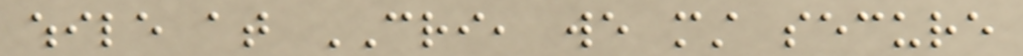while at CRI, we must secure
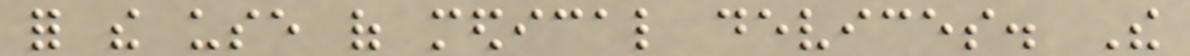for the use of medical devices. The
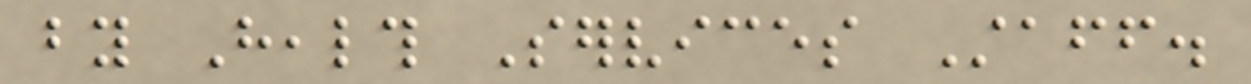by Health Services Staff.
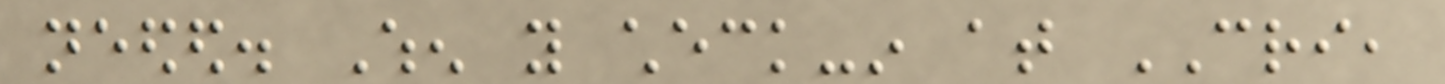needed. When you check-in at CRI,
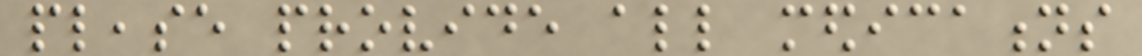please provide all medications
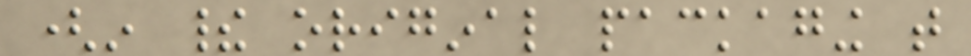(in their original packaging that
